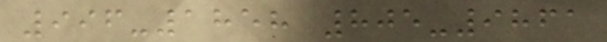996-1858 805-9861
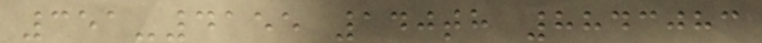351-4155 140th 8843083
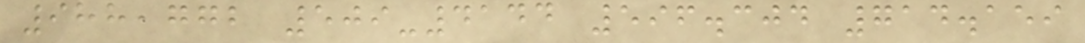988,772 509-4144 596.304 714.159
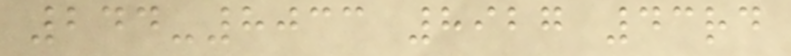244-8033 8927 43rd
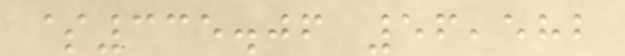$335.06 56,582
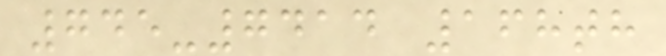745-7414 168th
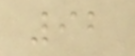92
